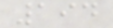194
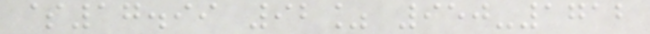$17.99 92% 950-1712
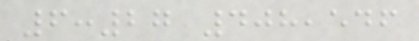6:27 408,546
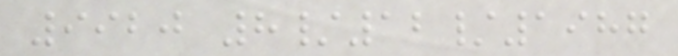9920 8/12/1987
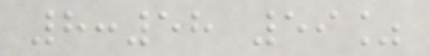8:58 59%
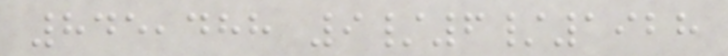845,488 9/6/1928
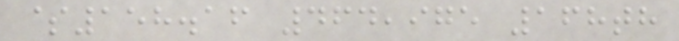$158.16 464,975 168th
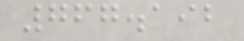767.192
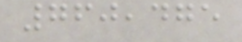760,475
